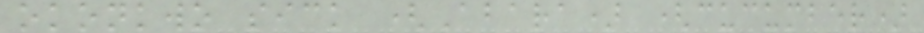okonkwo sick (Abara) (cucumber)
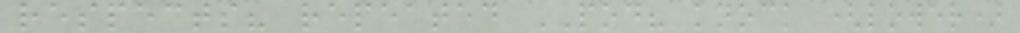respects? repeated POD? knock (lower)
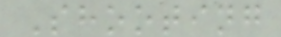Shooting
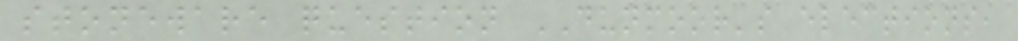stoneware question DUNMOOR's elections,
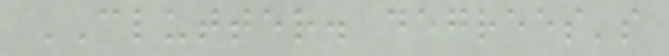CLUTTER. degrees's
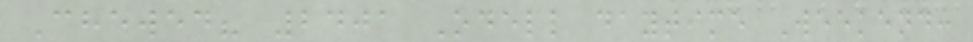Chewed? 2401 Odell daytime Weekend:
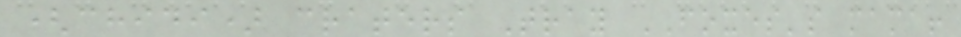(chidi) craters Tray FOXES's mama!
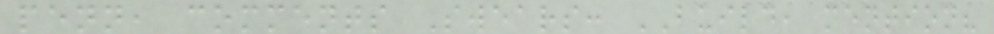penn, comments Swears: BUILD, mention?
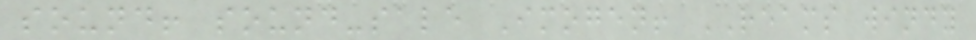sound! sound-sale Imogen! REAMS windy
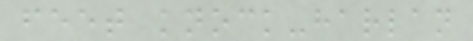feet knock-harlan
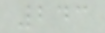243
